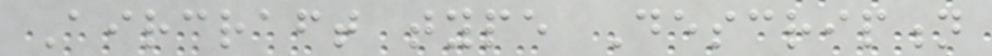Aircraft type Description
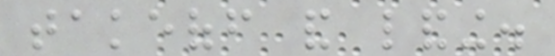takeoff and landing.
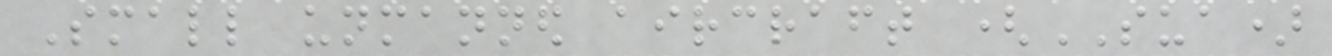Small unmanned aircraft (SUA)
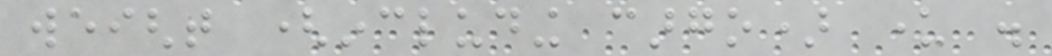weight (including cargo) under .
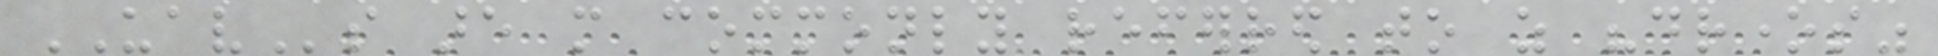UAVs are more commonly referred to as "drones"
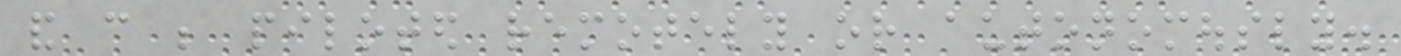and can be piloted remotely or autonomously.
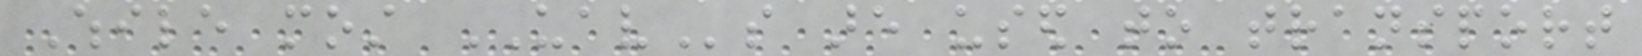While most UAVs are used to transport
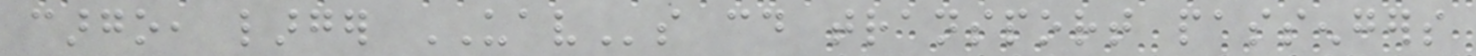cargo, larger UAVs could transport passengers
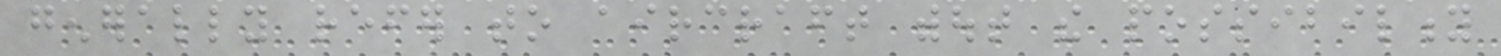generally refer to aircraft without the possibility
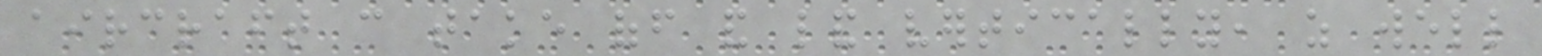aircraft can take off and land vertically, as well
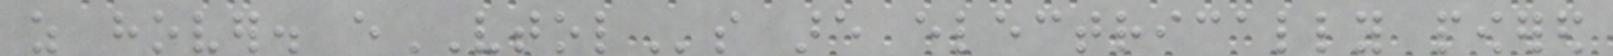as hover. eVTOLs are electrically powered
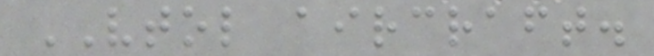VTOL aircraft.
